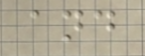and
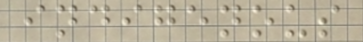indigenous
